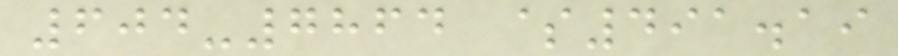604-7864 $491.19
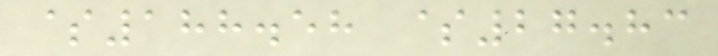$188.58 $27.83
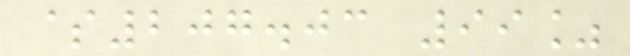$207.03 99%
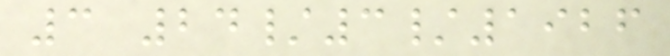3 24/3/1926
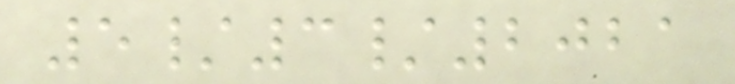5/3/2021
